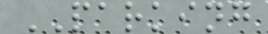PARKING
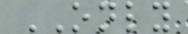ONLY
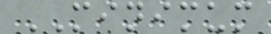MINIMUM
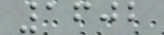1602
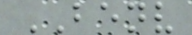BENV
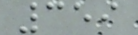359
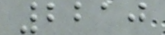2210
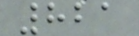821
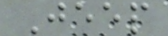Jeep
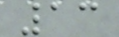13
